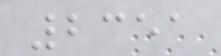2351
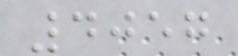4057
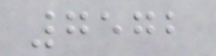7572
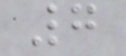7
